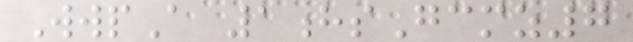WwpA 1hsGcmz7
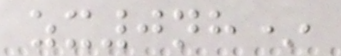zx0nh*
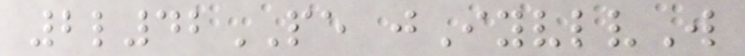2l42PE jIyvlvW
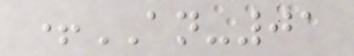+AN-01
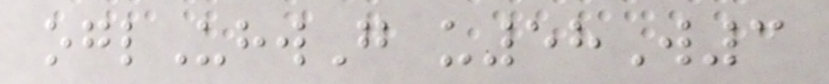oglUhwG u58W3
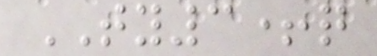TY3+q
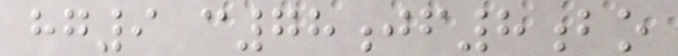hg9 c78jf8bo
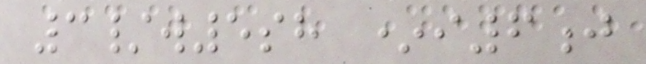3/w5sh *i6j
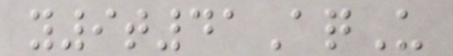y9t41AqU
